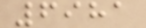6981
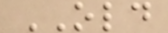OLD
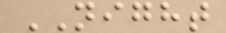NIGHT
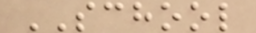SCHOOL
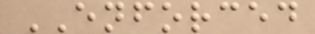ENFORCED
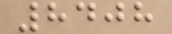8408
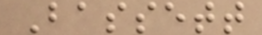Bassett
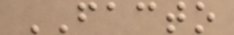FACTO
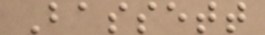Bassett
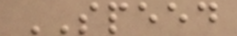SPEED
